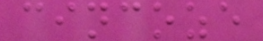cincoze
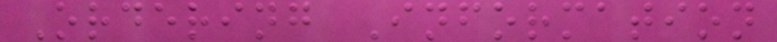Ordering Information
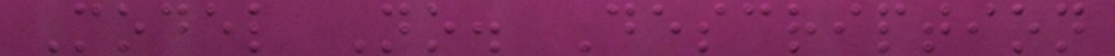Model No. Description
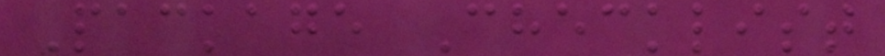Package Checklist
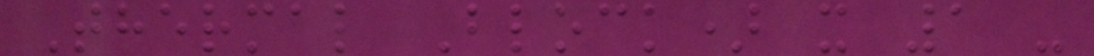Thermal Block) x 1 -
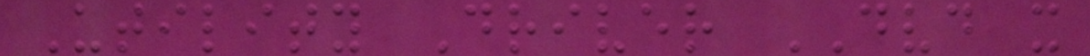Utility Driver DVD x
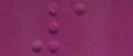1
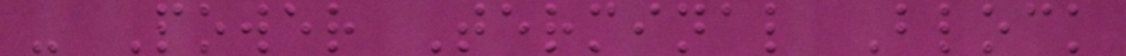- Power Terminal Block
